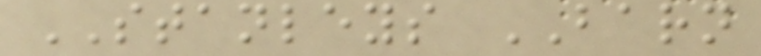STANLEYS BARN
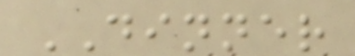DINNER
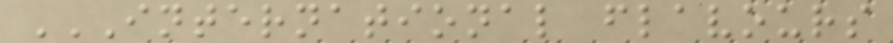INTERNATIONAL FLAVOURS
